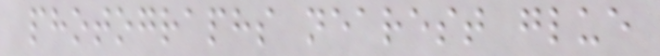photographs nearest glue
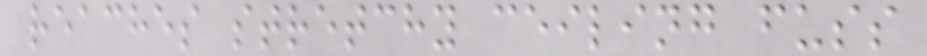reaches stretchy ceiling fuss
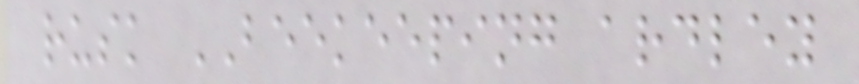rusk BEEKEEPING ardley
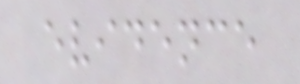evidence
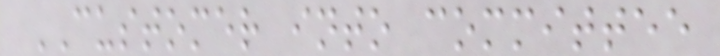CUSTOMER into committee
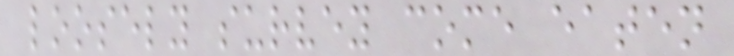loosely survey come eaten
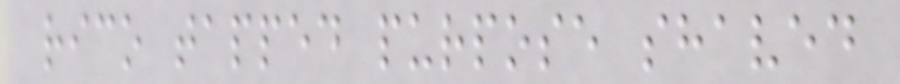rico tapped purpose shaved
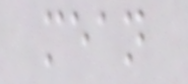mean
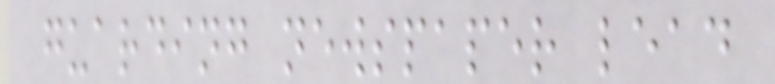guarding newspaper lead
